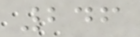246
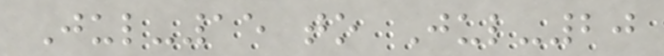Jul-15 to Jul-20
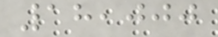18,000
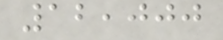12,000
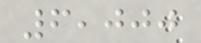6,000
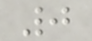0
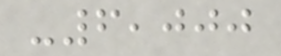-6,000
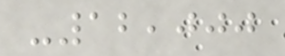-12,000
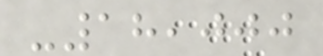-18,000
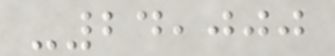-24,000
